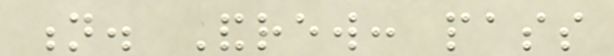n. Andrew: pass
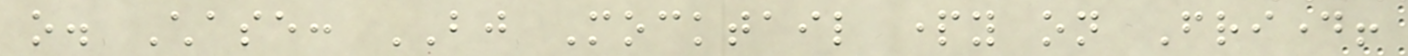o. Chase: BJ Mocktail party on Friday!
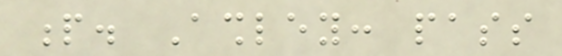p. Ashley: pass
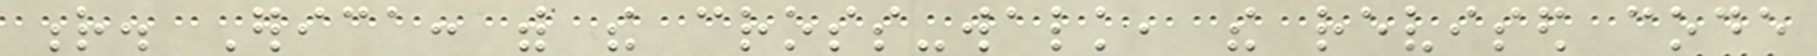r. Erica: with the cross-walk, the revised code
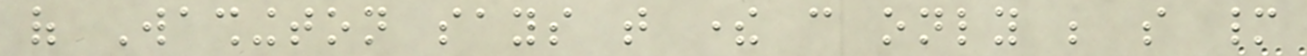of Washington says that there can only be so many
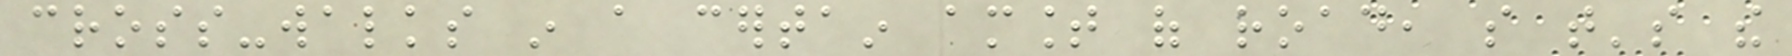cross-walks in a certain amount of road, so that's the
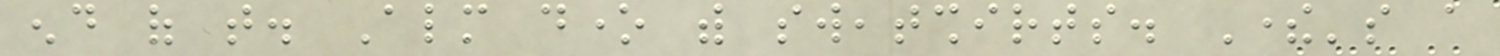end of that. Almost done with sweatshirts. There's a
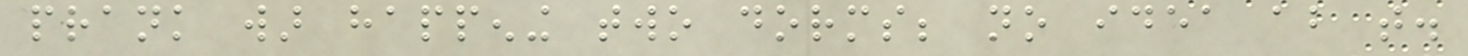prank war happening two dorms; no idea about that.
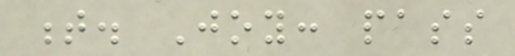t. Joy: pass
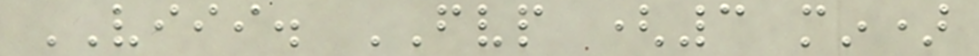VIII. FVP (3 min)
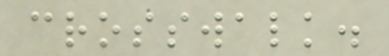crosswalk.
